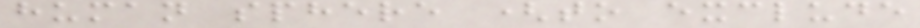human sphere (to exclude
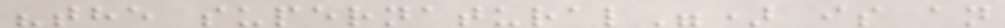"the supernatural") is an
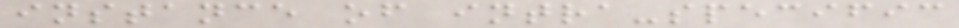instance of intra-specific
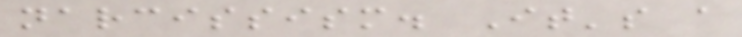narcissism. It's a
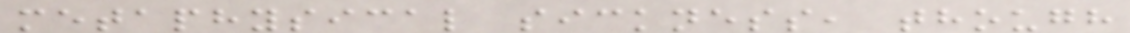metaphysical sickness, though
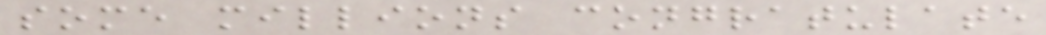some millions congratulate
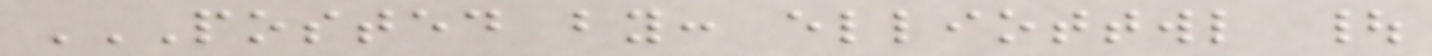POSTED BY: ELLIOTTWL |
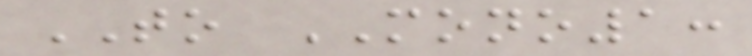TO MONO1:
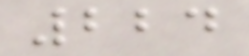224
